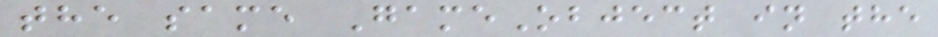the same GameObject in the
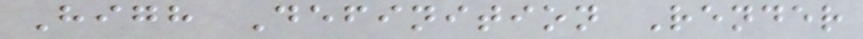High Definition Render
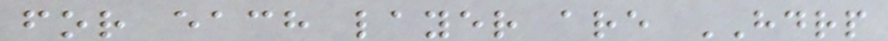for each layer are HDRP
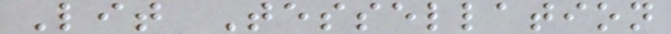Lit Tessellation
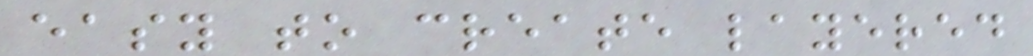easy to create layered
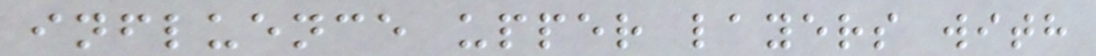influence upper layers with
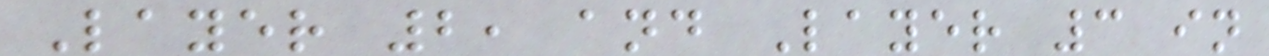Layer 2, and Layer 3 in
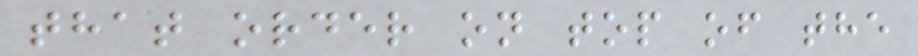that order on top of the
